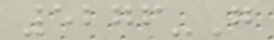5276-G
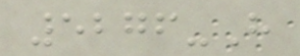5276-H
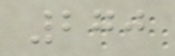270
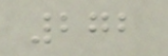272
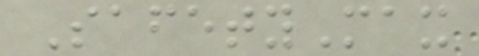SafetyMax
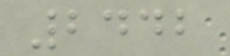2442
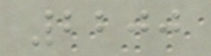2200
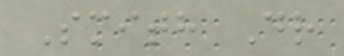Smith Dr
